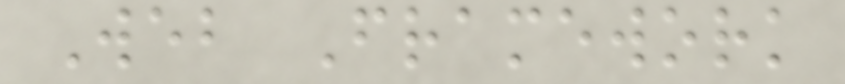Web Framework
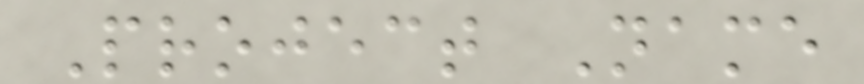Project Name
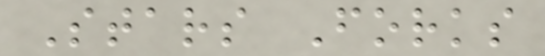Stars Forks
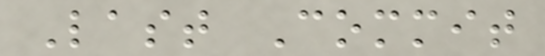Last Commit
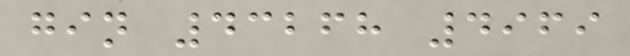gin 43268 4969
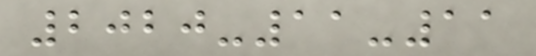2020-11-11
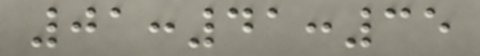01:41:35
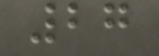27
